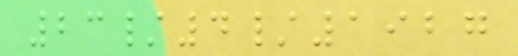23/4/1927
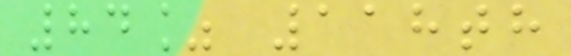84% 118th
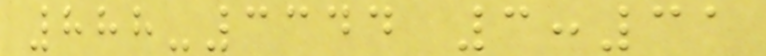888-3344 3:31
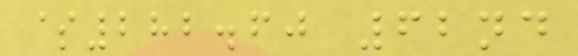$282.60 62nd
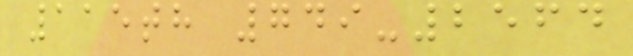115th 749-2564
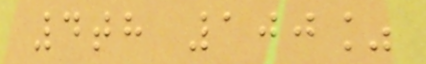4th 100%
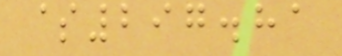$297.81
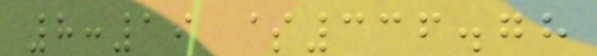8:19 $336.78
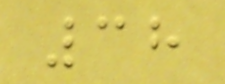38
